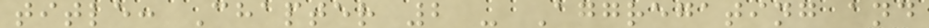title: Chapter 2 - Aggregating and
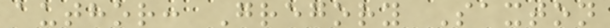author: Gregory Saxton
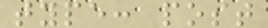type: post
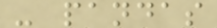- pandas
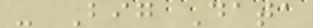- Big Data
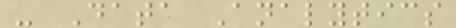- Data Analytics
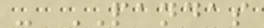- PANDAS
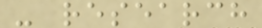- research
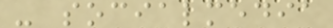- socialmedia
